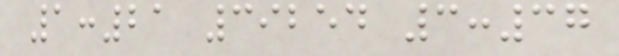1:21 39254 3:37
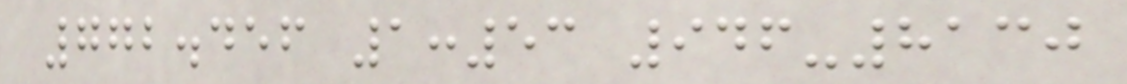772.456 1:53 946-8130
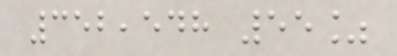352,548 55%
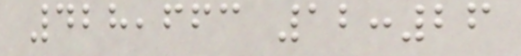428,663 12:26
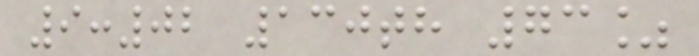9:02 130th 73%
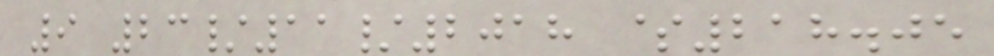9 23/11/2018 $218.05
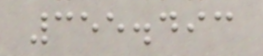355.493
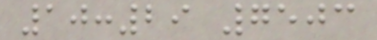10:29 7503
